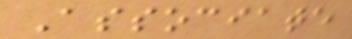Associate
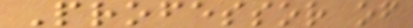Professor of
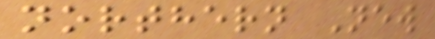northern New
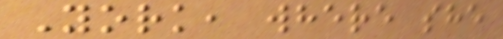York, where she
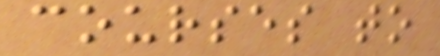courses to
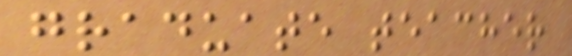graduate teacher
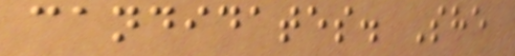candidates. She
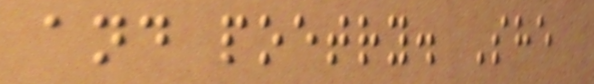and poetry. She
